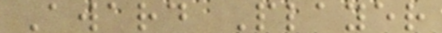Award Player
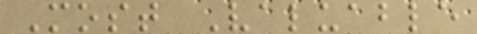Most Valuable
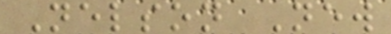Nelson New
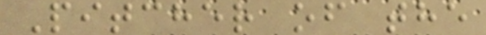Pitcher of the
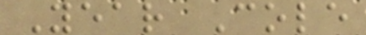Year Cole
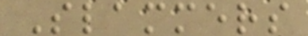Slammers
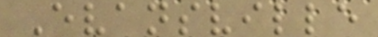Evansville
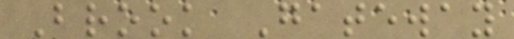Brook Gateway
